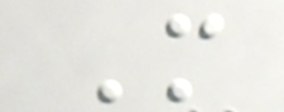M
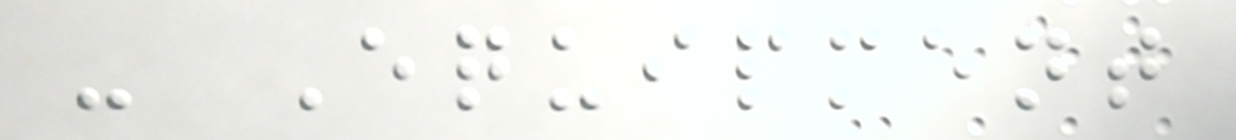- Equipment
